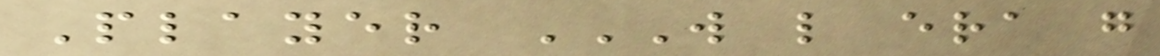Player W L ERA G
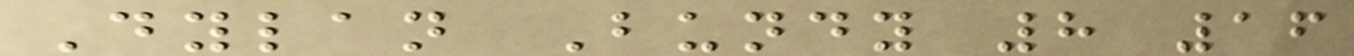Dylan Bundy 8 16
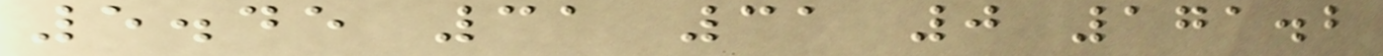5.45 31 31 0 171.2
